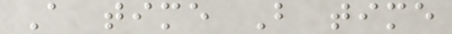A time B time
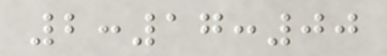2:17:00
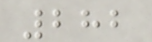282
